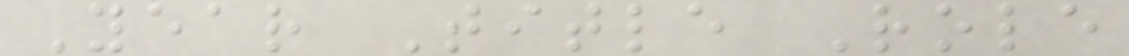Year Title Role
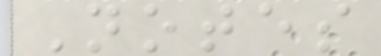Notes
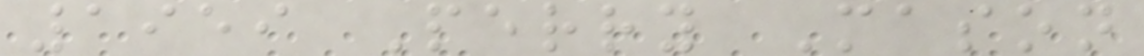1959 Perry Mason
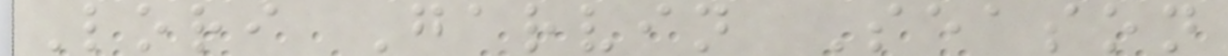Lori Garvin Season
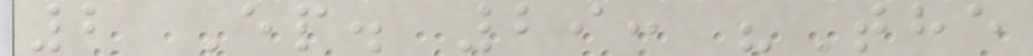2 Ep. 29: "The
